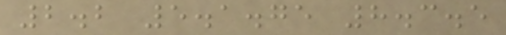2.2 5.1.75 8.3.5
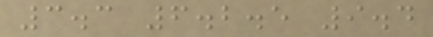3.3 6.2.5 9.4
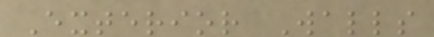Exterior Walls
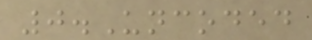0.Uncoded
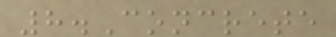8.Concrete
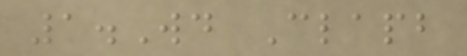1.Wd Clapb
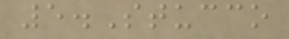5.Stucco
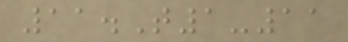11.T1-11
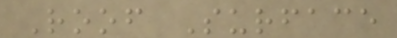Roof Surface
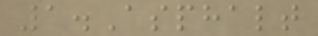1.Asphalt
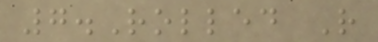7.Rolled R
